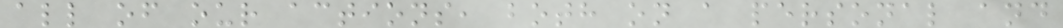all of our actions, both on a personal and
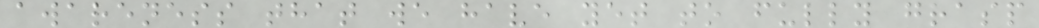awareness that we have yet to fully grasp
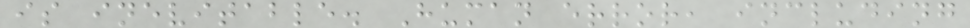is inevitable. Human error, including
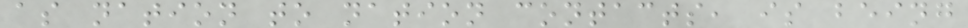as nation to nation contacts, is being
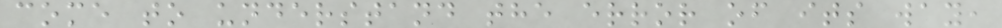come to understand the error of its way,
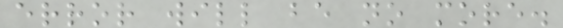error will be no more.
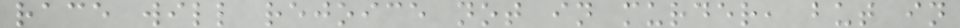race will rejoice not in murder, but in
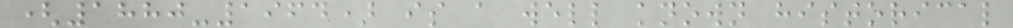(1880-1964) is a well known historical
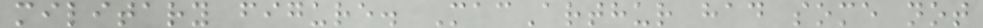military figure. MacArthur had some not
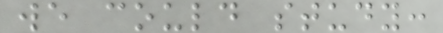we could study:
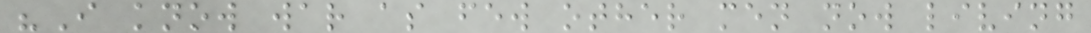"I know war as few other men now living
